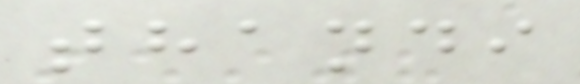thandi
